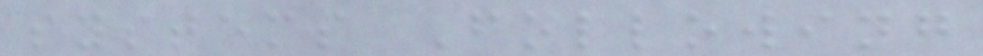systems Following
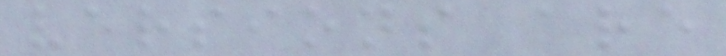versions are
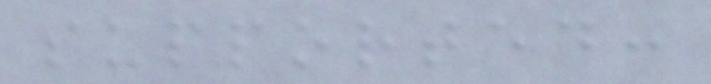supported:
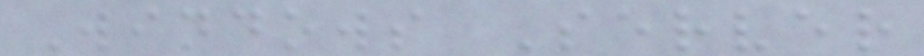Windows Server
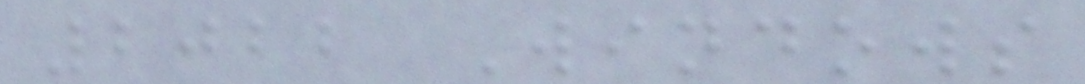2022 Windows
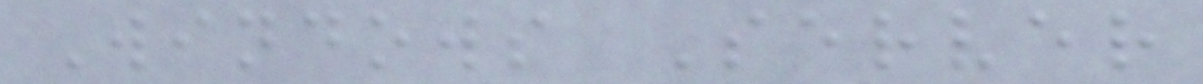Windows Server
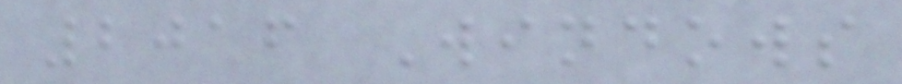2016 Windows
